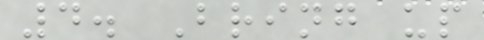4. Bring up
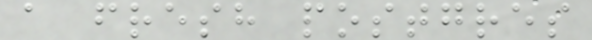a fresh postgres
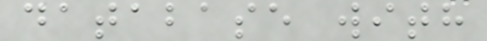database with
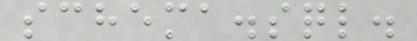schema.sql.
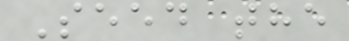Seed the
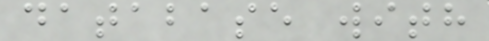database with
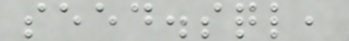seed.sql,
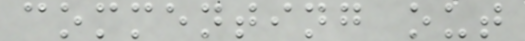commenting out
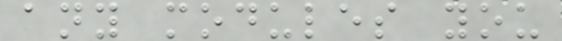any modules you
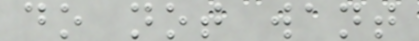do not want
